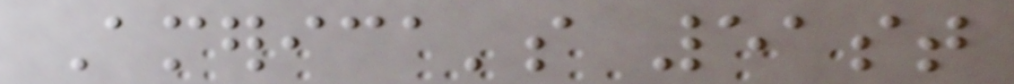America's 51st
